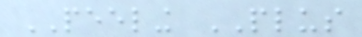PEELING PLUS
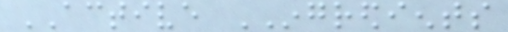ACTIVE INGREDIENTS
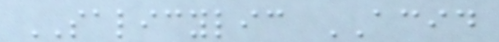SALICYLIC ACID
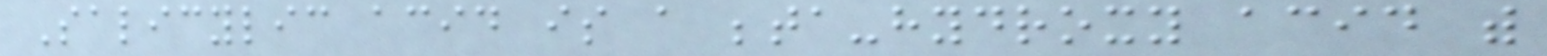Salicylic acid is a beta-hydroxy acid with
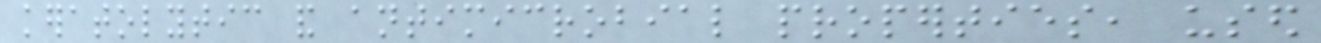keratolytic and antimicrobial properties, used
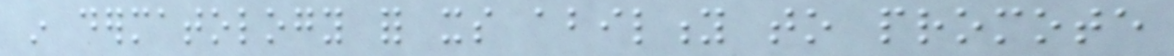in dermatology for its ability to promote
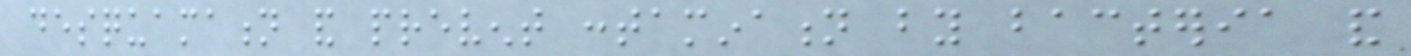desquamation and prevent contamination by bacteria and
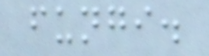fungi.
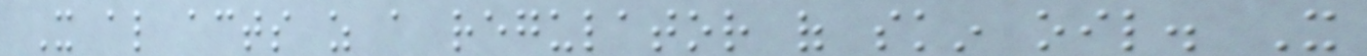It also acts as a regulator of skin oil. It
